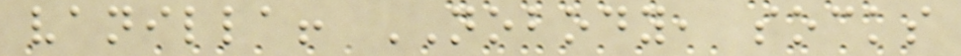vanilla! NOBODY, socks
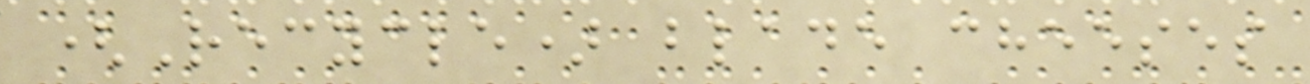(Recycle) blade cheeses
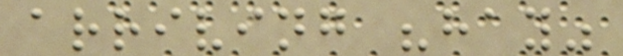arriving "hay"
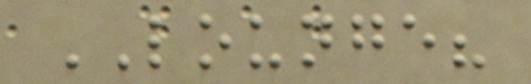LOUNGE?
